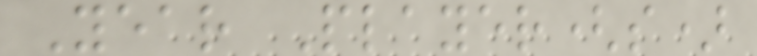Year Player(s)
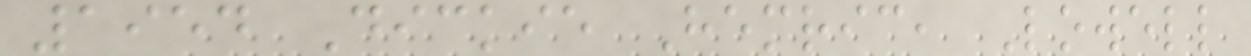1954 Dickie Hemric, Lowell
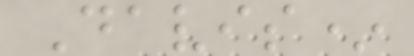Davis*
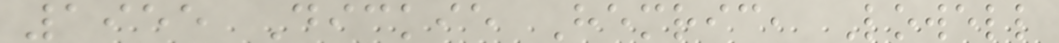1955 Dickie Hemric, Lowell
